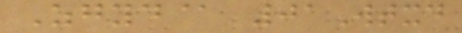Zgyd@ 01Wtxd
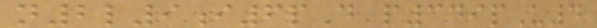n2l9i6pD p349pU4
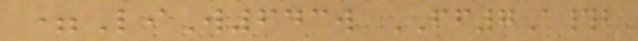=LiW643w FF7A#b
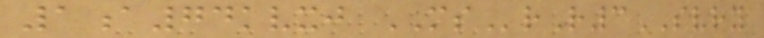1a74kvxj MSrR3SVRY
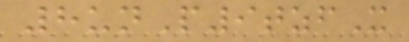8unP9tzfX
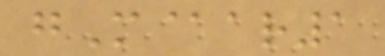gM@ar1
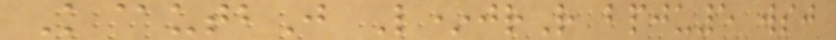K@utbJ L*jrR bpju5 wsj
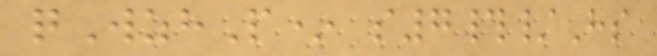qWzhP* s7#/Hs
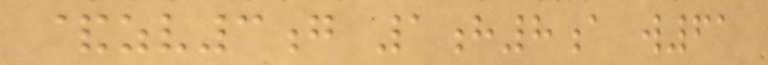&zv3g 1h8a w61
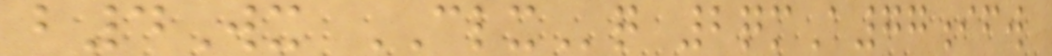b4Wx CLXq 2qmA77ifw
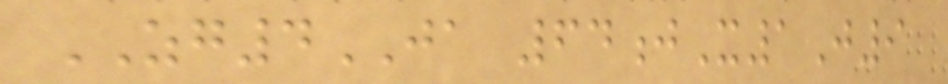ZG4JA 64jX1J9
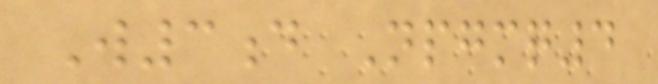W3d Npgmq4
